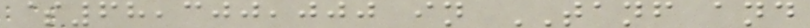$68,300,000 in TANF and
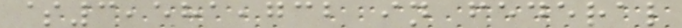$3,581,732 in federal
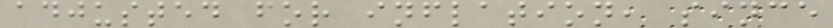adjusted for inflation, since
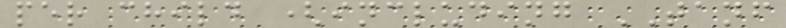per child (including TANF
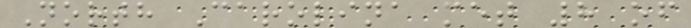North Carolina met 8 of
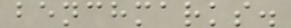benchmarks.
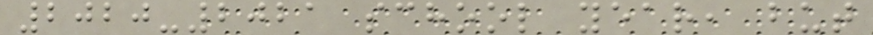2020-2021 school year, but
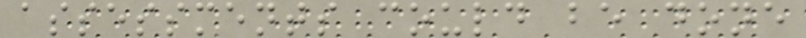assessments could be done
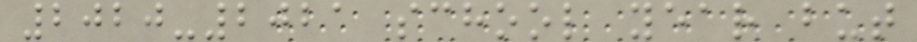2020-2021 school year but
